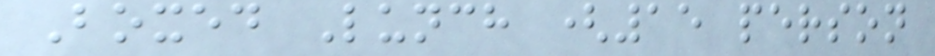Boxed Lunch (15 person
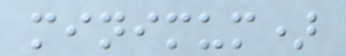minimum)
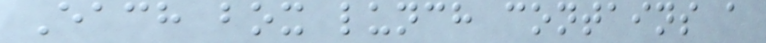Each box lunch contains a
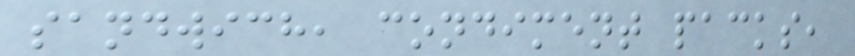sandwich, condiment packs,
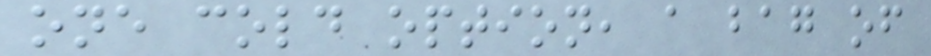one cold option, a bag of
